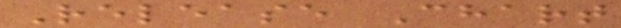Release Chart
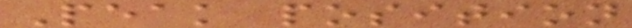Peak position
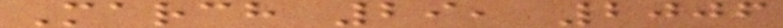March 29, 2006
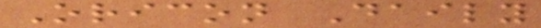Oricon Daily
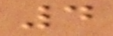4
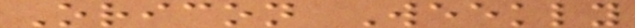Oricon Weekly
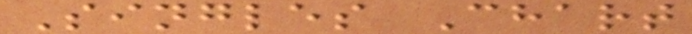Singles Chart
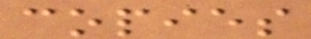copies
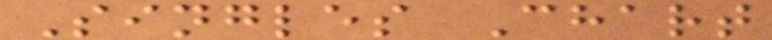Singles Chart
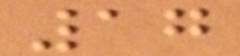17
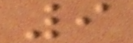9
